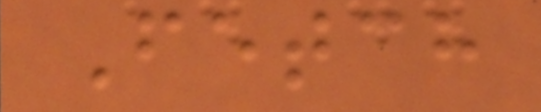Fetch
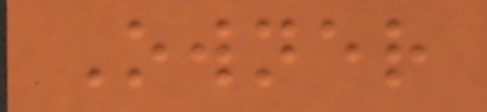Owner
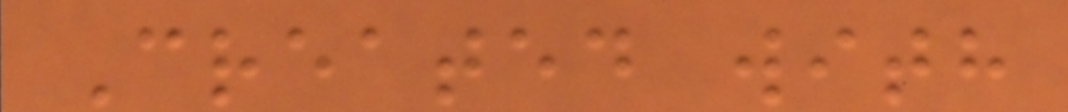Created with
